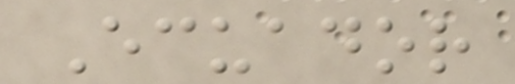Ecuador
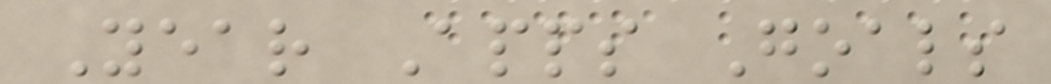Year Apps Goals
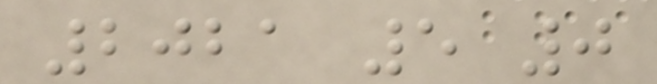2021 5 0
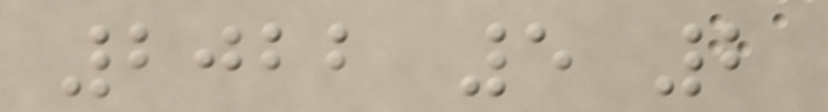2022 5 2
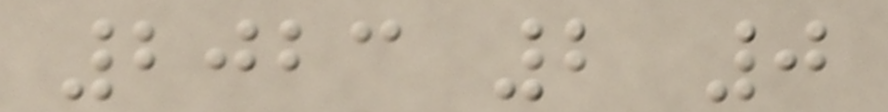2023 2 0
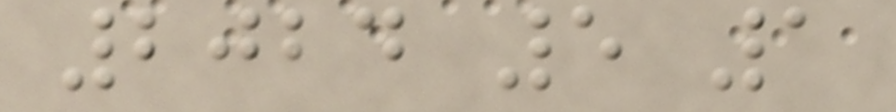2024 5 1
